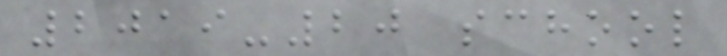2019-20 school
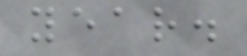year.
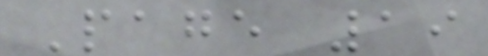Page 19
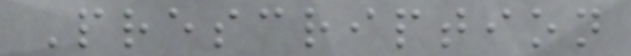Prescription
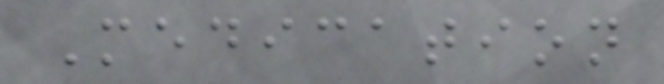Medication
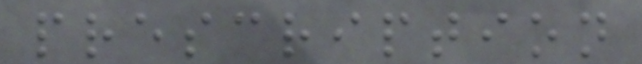prescription
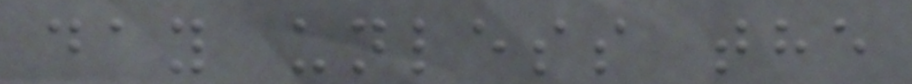day unless the
